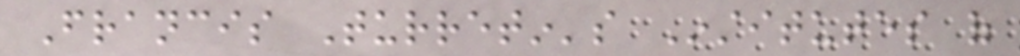Francis Turretin's Institutes of
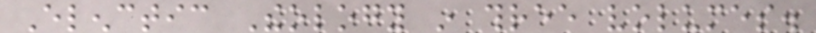Elenctic Theology in three volumes.
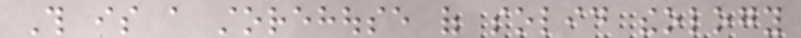This is a storehouse of solid theology
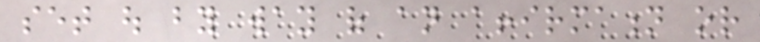set out by way of an affirmation or
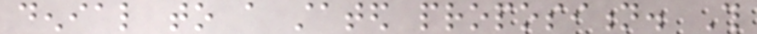denial to a stated proposition. This
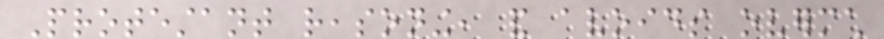Protestant reasoning, and avoids overmuch
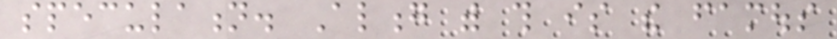speculation. Along with this is the famous
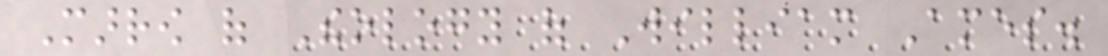Marrow of Theology of William Ames.
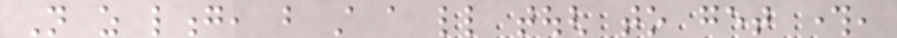Not as long, but still a little tough to get through,
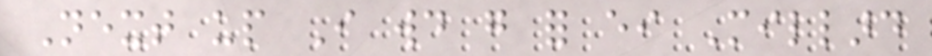Next up I would go for either Millard
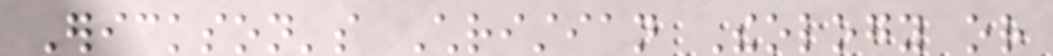Erickson's Christian Theology or
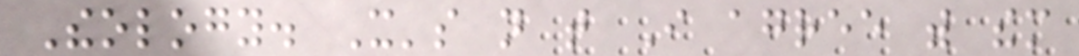Theology. It's not that I agree with them
